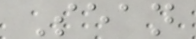Sean
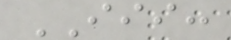III:
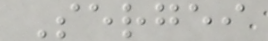Sergei
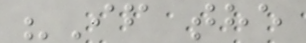"If the
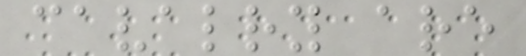cavalry are
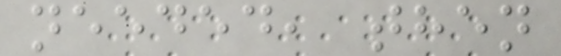needed, then
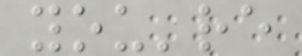you're
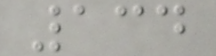134
